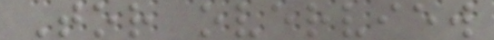Tor overview
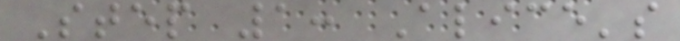Step 1: Alice's
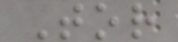Tor
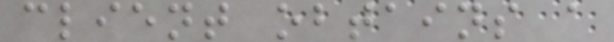client obtains a
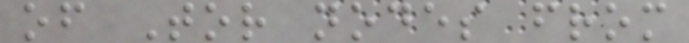of Tor nodes from
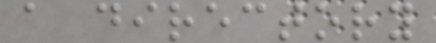a directory
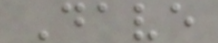Dave
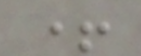+
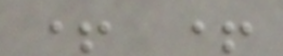+ +
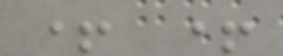+ +
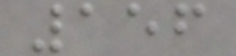156
